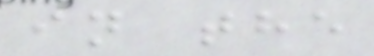in the
